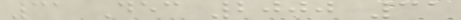31 Dec 2000 31
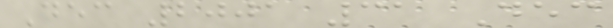Dec 2001 31 Dec
